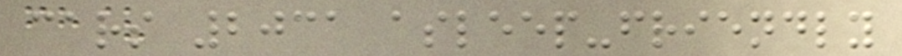cars 2031 asleep-friendly
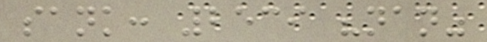sank: 2539 "nan"
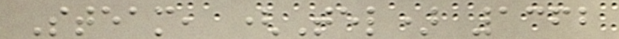Steam, (Tel) 1362
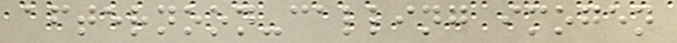afternoon-calling imogen
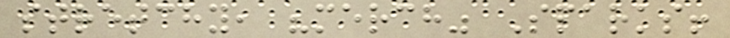stretchy, "merch" Sparks!
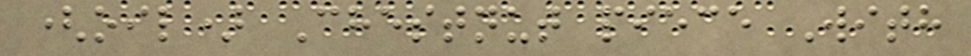(oil) Chestnut piece With
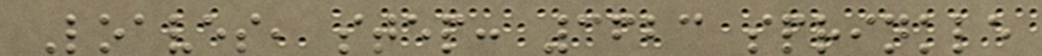Loaves, step: 3623 sprinkle
